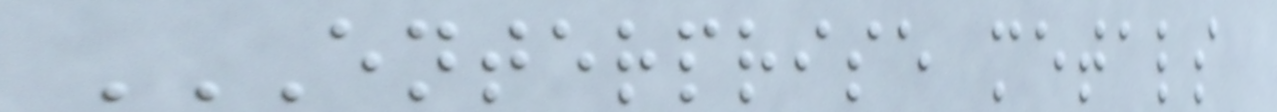ENTERPRISE METALS
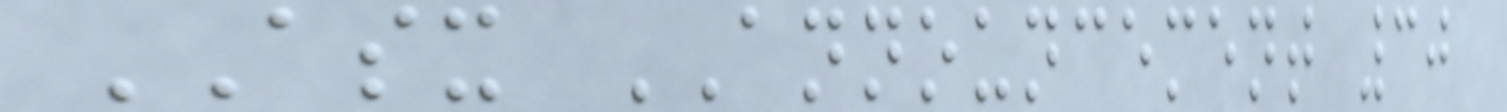ASX ANNOUNCEMENT 30
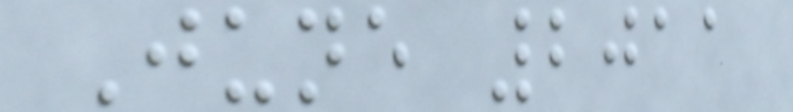June 2011
